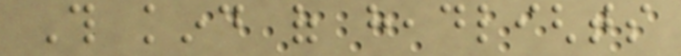This kind of headlights
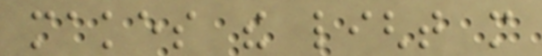makes the light more
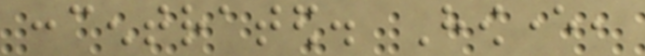concentrated. However,
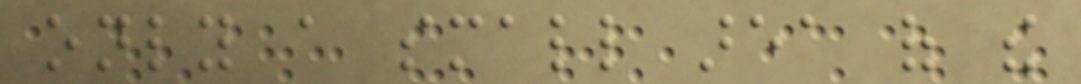only a small area of the
